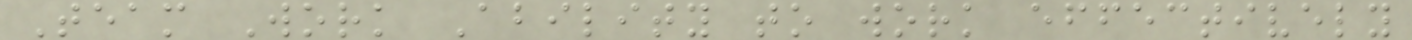Team Work Ability to work effectively
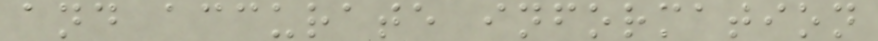and accurate information
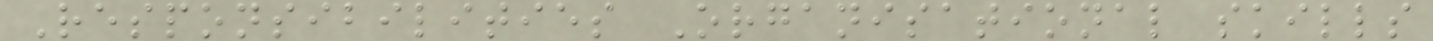Responsibilities Organisational skills
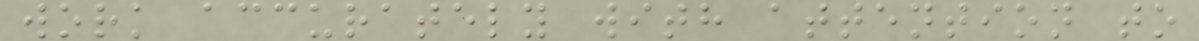work accurately with attention to
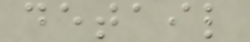detail
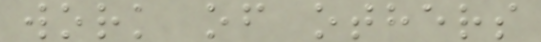work of others
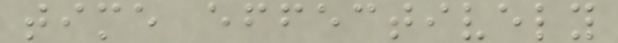time effectively
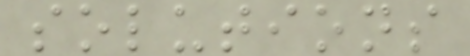solutions
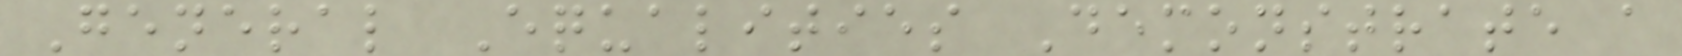General Equalities Demonstrate a
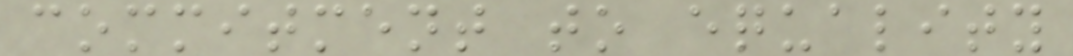commitment to equality
